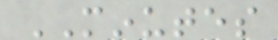MINUTES
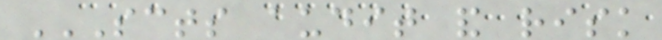SCTS AUDIT AND RISK
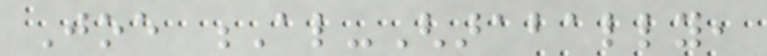Joe Al-Gharabally,
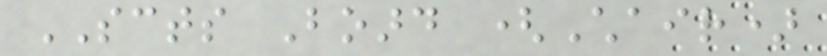SCTS Board (Chair)
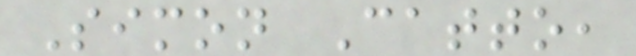Simon Catto,
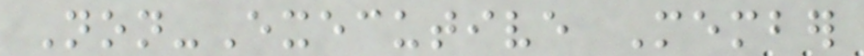Non-Executive Member
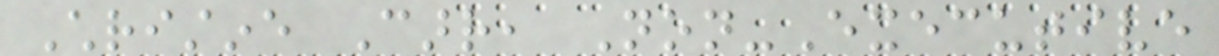Christine Carr, Non-Executive
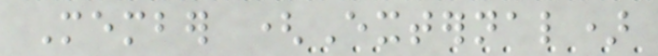Member (External)
